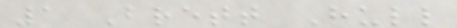1 Brett Hull
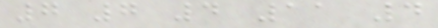7 7 4 11 4
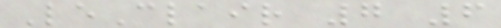LeClair 7 6
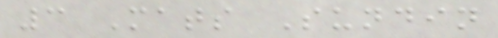3 Mats Sundin
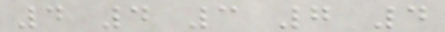4 4 3 7 4
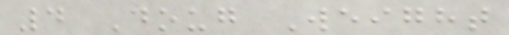4 Doug Weight
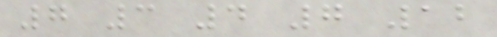7 3 4 7 12
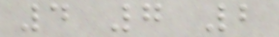4 7 2
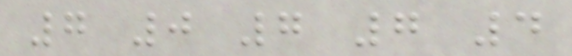7 0 7 7 4
